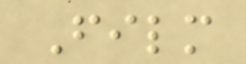Film
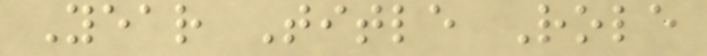Year Title Role
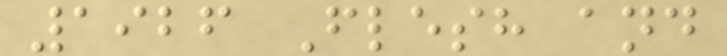1926 Flesh and
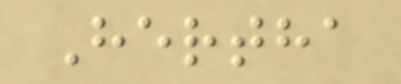Hertha
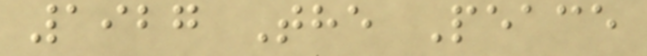1927 The Peace
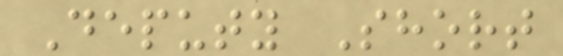Deputy Short
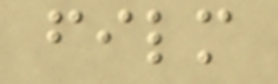film
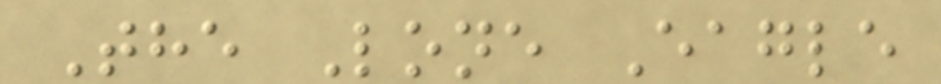The Lone Eagle
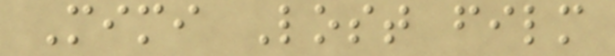Mimi Lost film
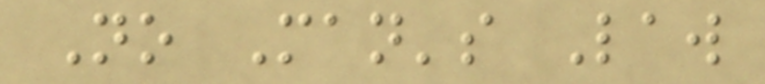No Man's Law
